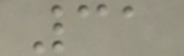31
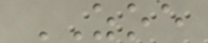ZOE
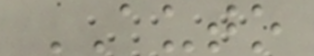AUTO
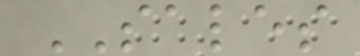SALES
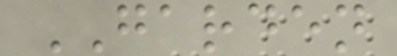GARDEN
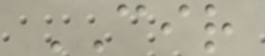CIR
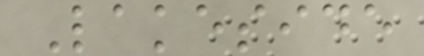Lakeside
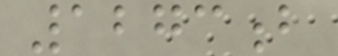1273b
